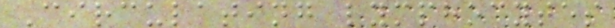Circulating lymphocytes
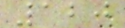120
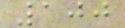100
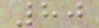80
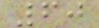60
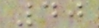40
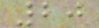20
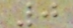0
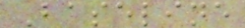Baseline
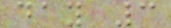day 3
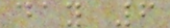day 6
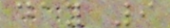day 9
